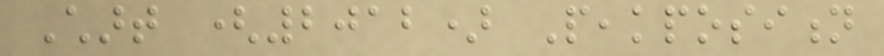Chart (2012) Peakposition
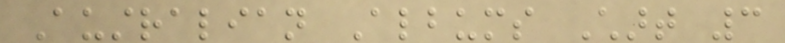Australian Albums Chart 3
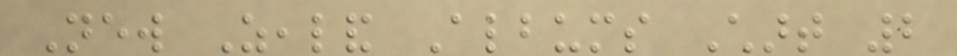New Zealand Albums Chart 2
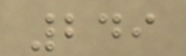249
